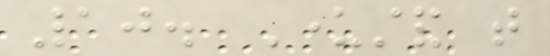10. Understand that
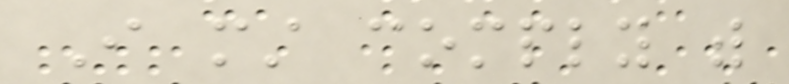I must comply with
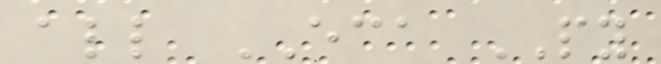all ECA PY
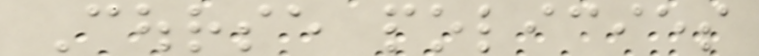Course policies
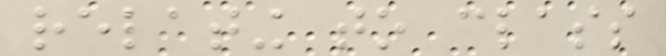relating to class
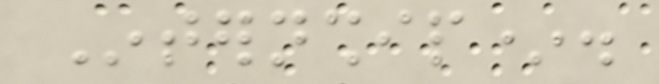Internship*.
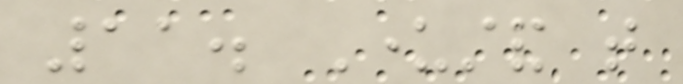11. Understand that
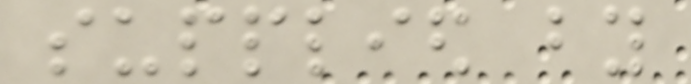supplied by
